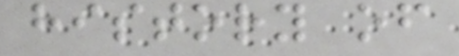history of
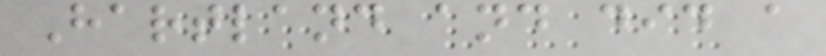Hartland and did a
